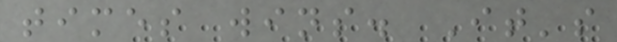times wins. It's
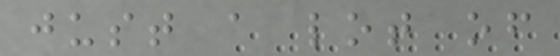just a lot of
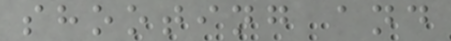shooting and
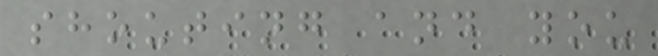shouting and you
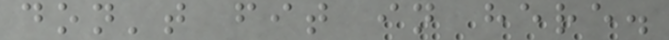don't fit in here.
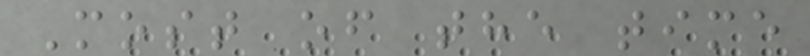Most of the time
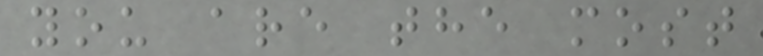you are the most
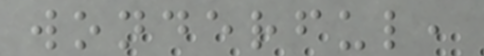wonderful,
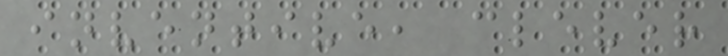inventive, clever
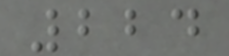224
